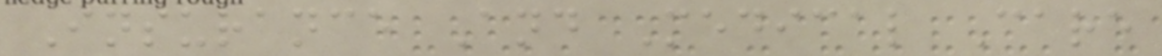Insurance And Medical Care
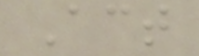Act
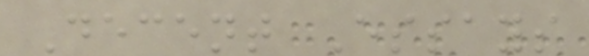Decent Essays
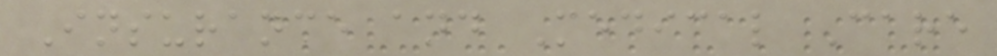Insurance and Medical Care
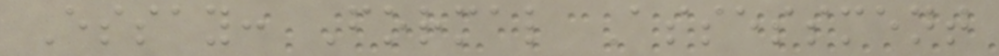Essay: Formal Assessment
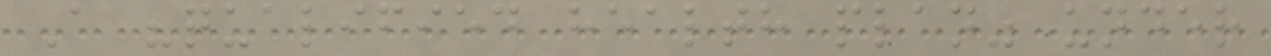A "qualified health plan" under
